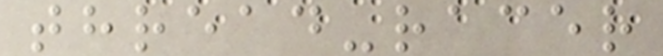thread-racer
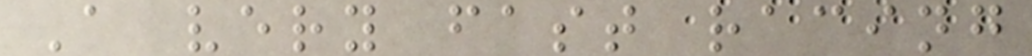A very fast racing
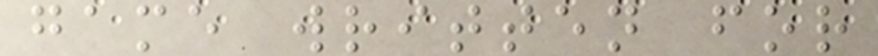game written for
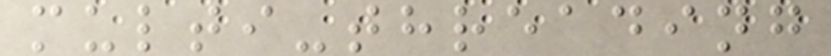multi-threading
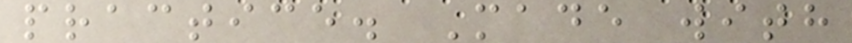practice. Made with
